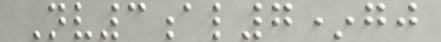Nv3al7*gj
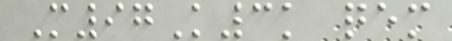M97K3k qem
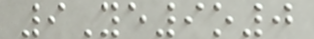9Ye9o0
